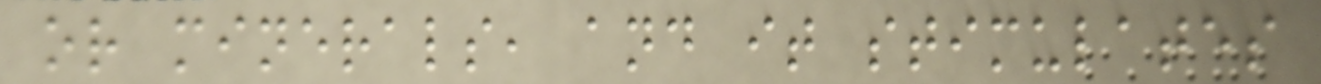or minerals, and it stimulates
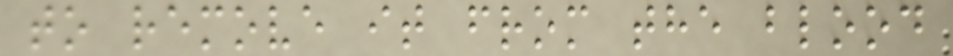to remove it from the blood
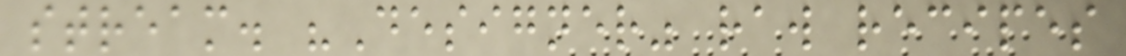stream. "Designer" raw recipes
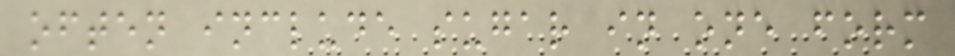often include sugar in one form
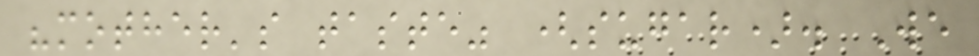"mother's taste" (sugar). We
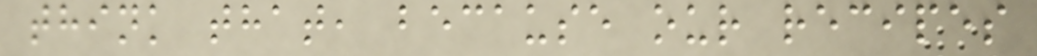think that, because our recipes
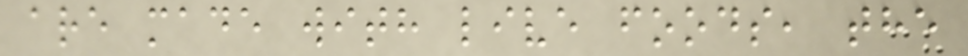are made with live foods, the
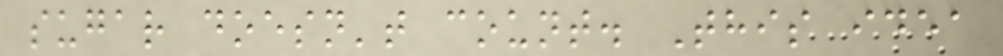sugar doesn't count. This idea
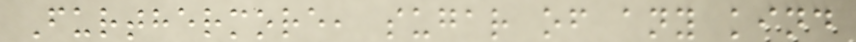Furthermore, sugar of any kind
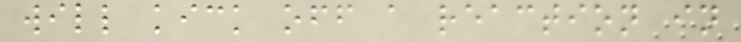will kick off a reaction in
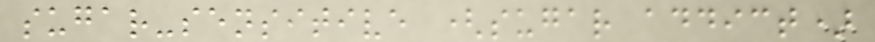sugar-sensitive (sugar addict)
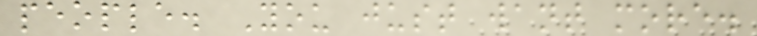people. You just want more.
